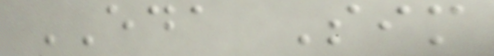EDA Sim
